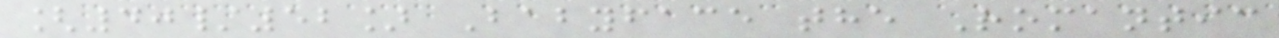[40/52] Babyface the Romantic
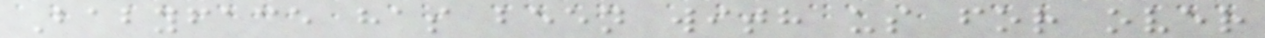Babyface has been with us for over
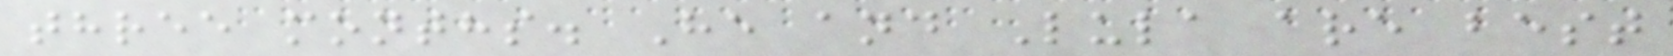three months. He and Lula are best
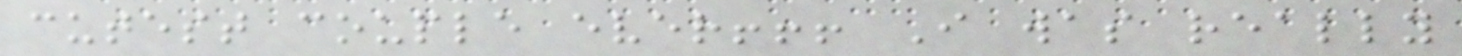cutest couple ever!!! I was really
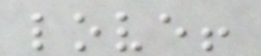love!
